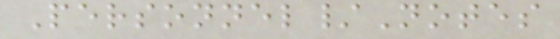Personnel/Notes
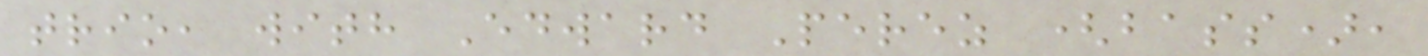trio, with Edward Perez (bass),
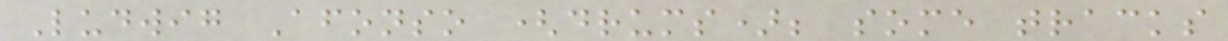Ludwig Afonso (drums); some tracks
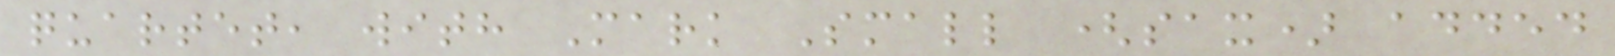quartet, with Mark Small (sax) added
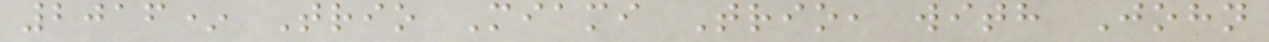2016* Trio Miami Trio, with John
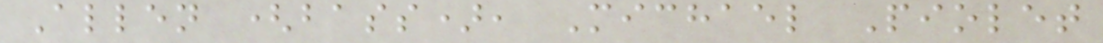Allen (bass), Michael Piolet
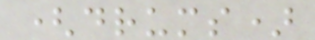(drums)
